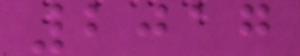2017
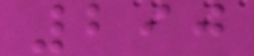290
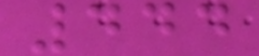444
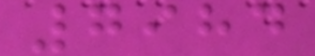7984
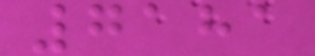7181
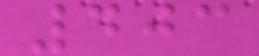403
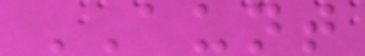AUNT
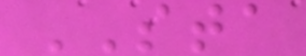STA
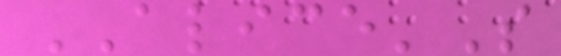ALICE'S
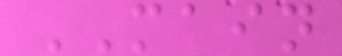MAIN
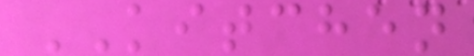KITCHEN
